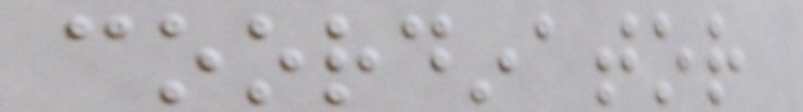coordinator
